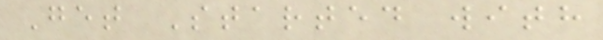Get Started with
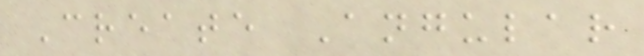Create Angular
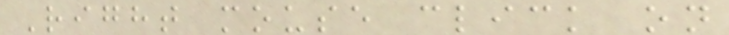Right mouse click on
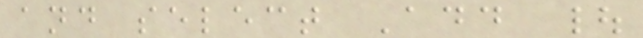and select Add |
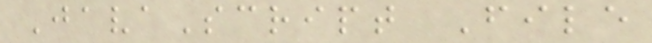JavaScript File
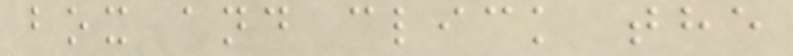box and click the
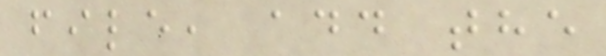file, add the
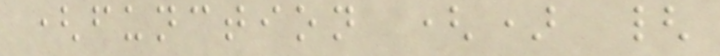(function () {
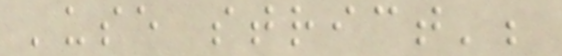'use strict';
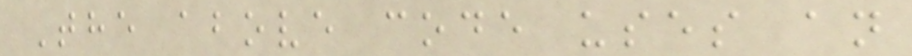The above code uses an
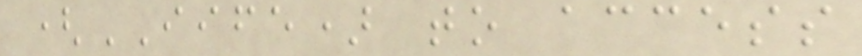(IIFE) to access
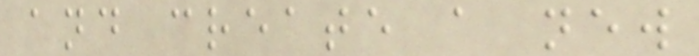and create a new
